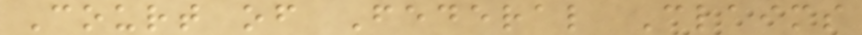Court of Federal Claims
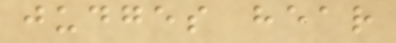judges hear
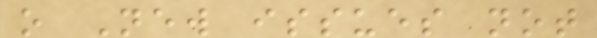o New issues not
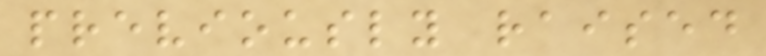previously raised
